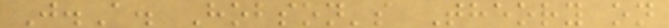J.A. Hobson's Theory on
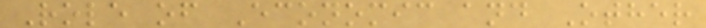Role of Economic and Other
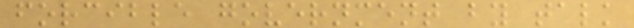forcible government by talk
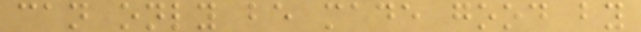can only be made good by
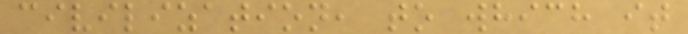civilization, to which it
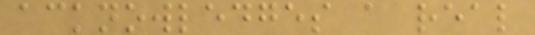acknowledges a real
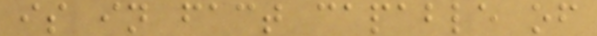is in fact capable of
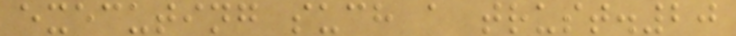executing such a trust.20
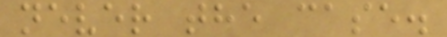never the case.
